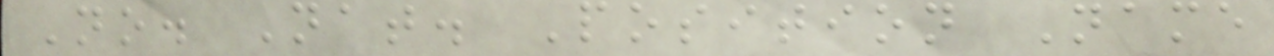No. Nat. Position Name
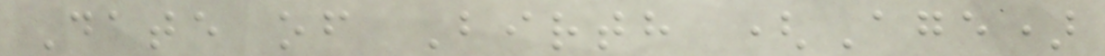Date of Birth (Age)
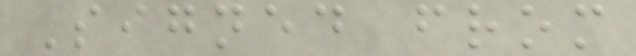Signed from
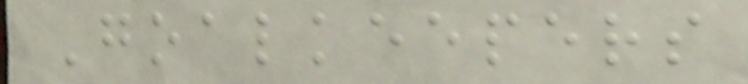Goalkeepers
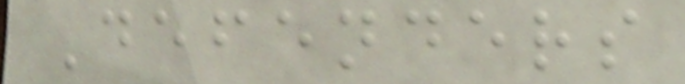Defenders
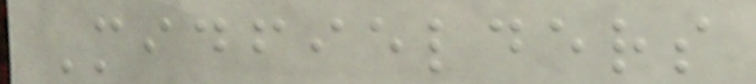Midfielders
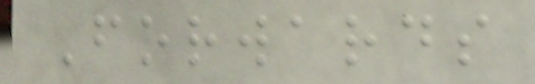Forwards
